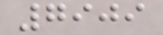7909
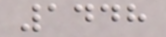1448
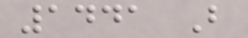1441 B
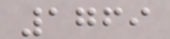1769
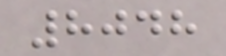8048
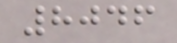8046
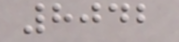8042
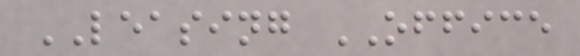LEASING OFFICE
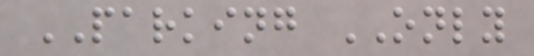PARKING ONLY
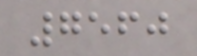7560
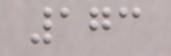173
